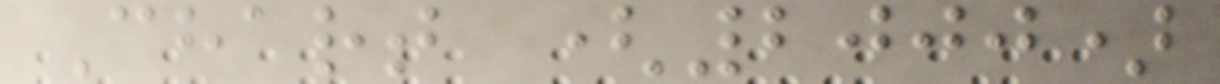Chart (2000)
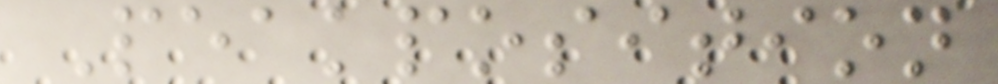Peakposition
